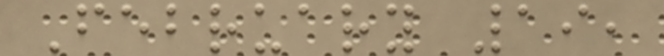February 19,
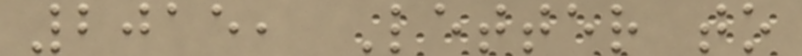2015, Letter to
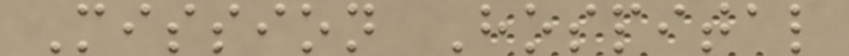Mission Hospital
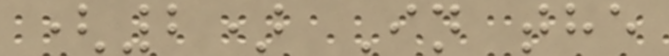(2) In the
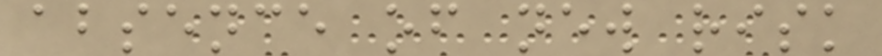absence of new risk
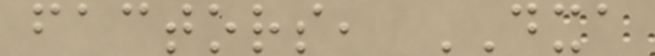factors, DXA
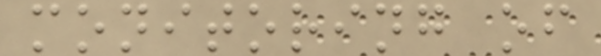monitoring of
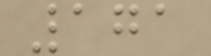171
